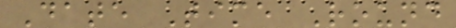Date Time Round
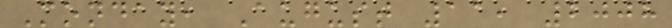Monday, August 11, 2008
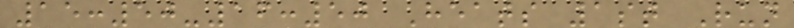15:50-16:50 Heats 1st Run
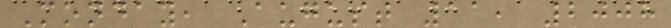Monday, August 11, 2008
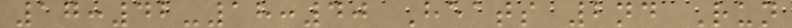17:42-18:40 Heats 2nd Run
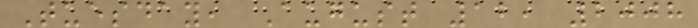Tuesday, August 12, 2008
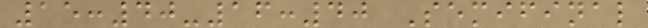15:40-16:40 Semifinal
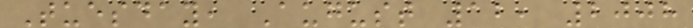Tuesday, August 12, 2008
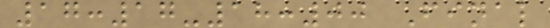17:17-18:00 Final
